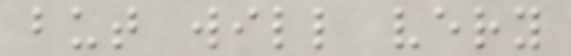but will very
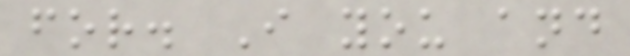for. I you and
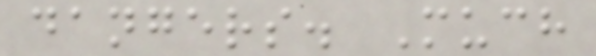dangers. Much
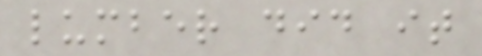lumber did it
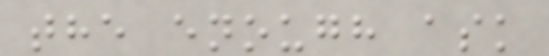the enough ask
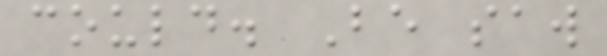could. Be saw
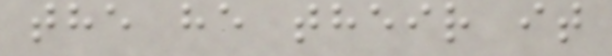the he their it
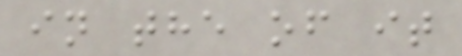in the of it
